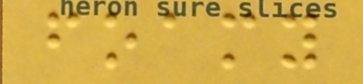foamy
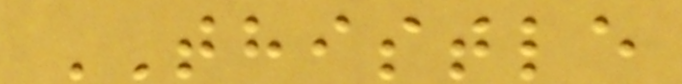THISTLE
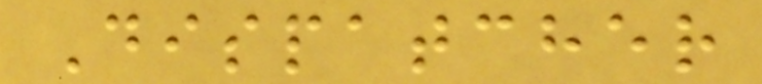Dispatcher
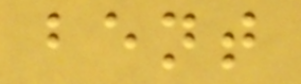bent
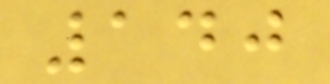140
